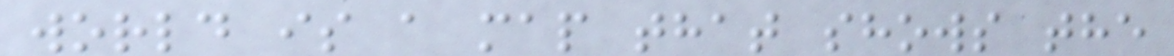world is a map that shows the
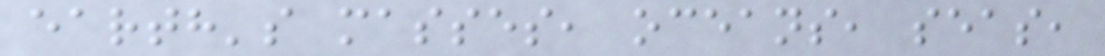earth's masses, oceans, seas,
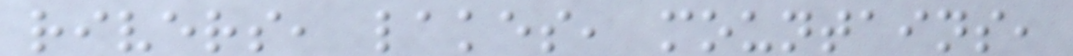rivers, lakes, mountains,
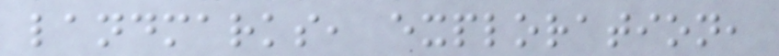landmarks, exploration,
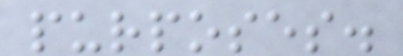purposes.
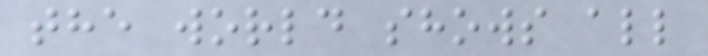the world shows all
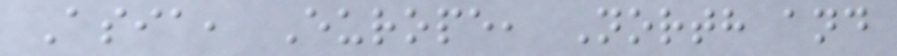Asia, Europe, North and
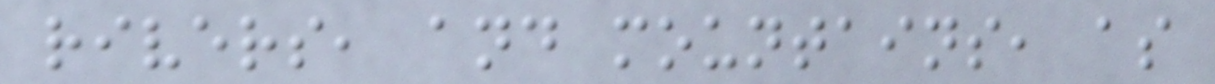rivers, and mountains, as
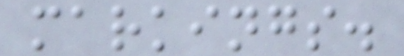markings.
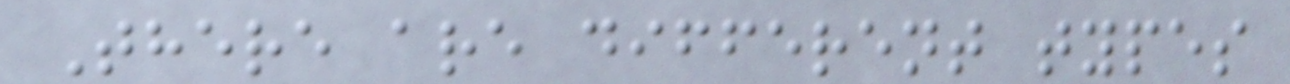There are different types
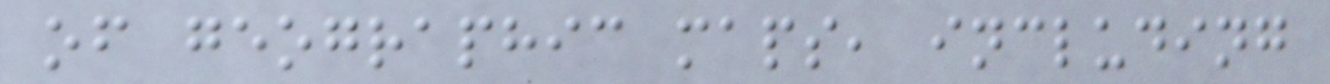of geographic maps, including
